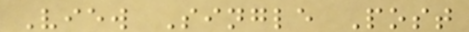View Single Post
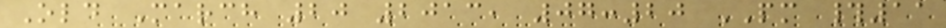Old March 20 2013, 07:20 PM #11
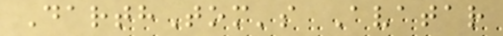DarthTom's Avatar
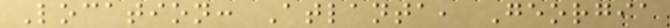Location: Atlanta, Georgia
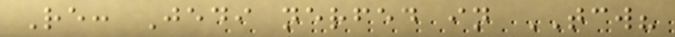Re: Jedi nerfed in TCW?
